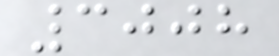3008
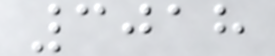3018
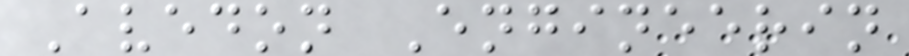Avedon Engineerin
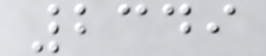2349
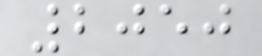2050
